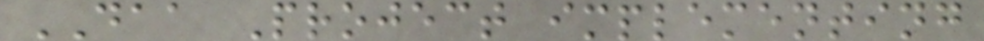DAA Project implementing
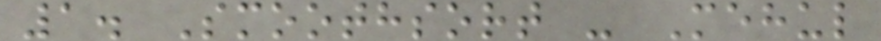1. Smoothsort - Mehul
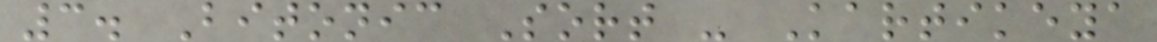3. Bitonic Sort - Kartikeya
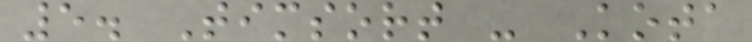5. Timsort - Kota
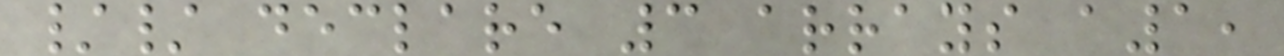// declare 3 arrays a1,
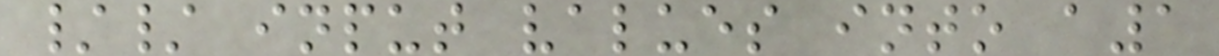// input values into a1
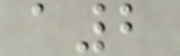a2
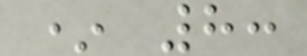* 8:
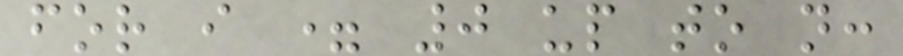for i = 0 up to n:
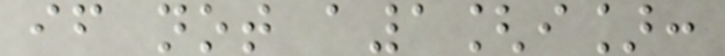if not a1[i]:
